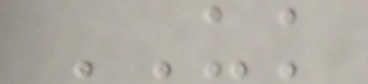UK
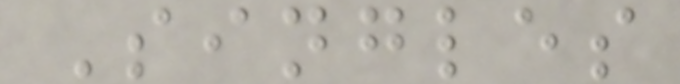Singles
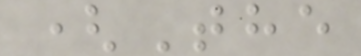(The
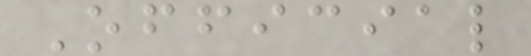Official
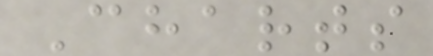Charts
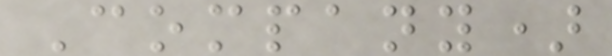Company)
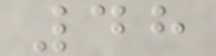48
